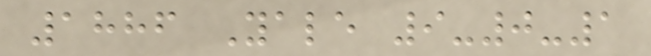1886 Yale 9-0-1
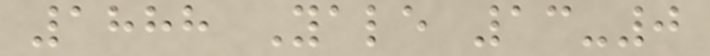1888 Yale 13-0
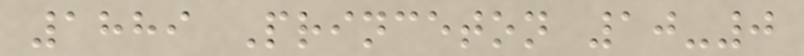1889 Princeton 10-0
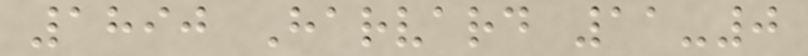1890 Harvard 11-0
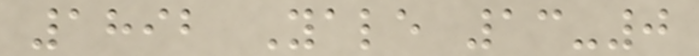1892 Yale 13-0
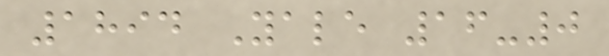1894 Yale 16-0
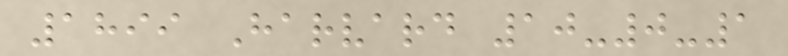1899 Harvard 10-0-1
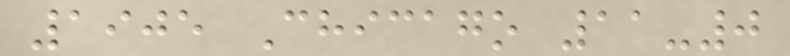1905 Chicago 11-0
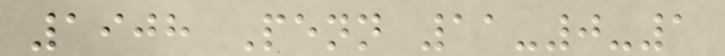1908 Penn 11-0-1
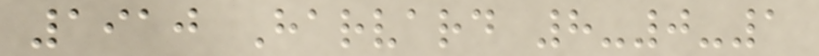1910 Harvard 8-0-1
